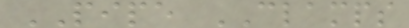PIPE CLAMPS
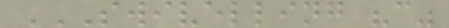SWIVELLING "C"
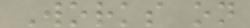Works on
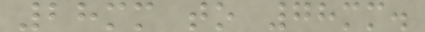28mm to 78mm.
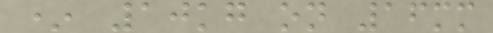* 10kg on 16mm
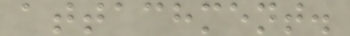attachment.
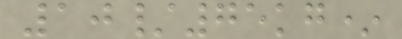10/75kg*
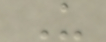U
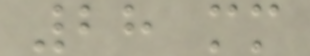28 mm
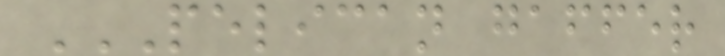PELICAN GAFFER
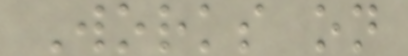Works on
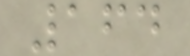164
